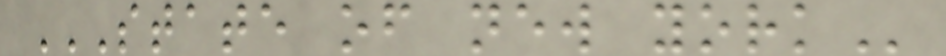STATE OF NEW YORK
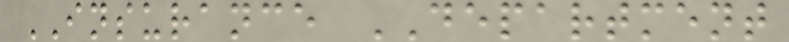INSURANCE DEPARTMENT
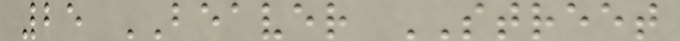25 BEAVER STREET
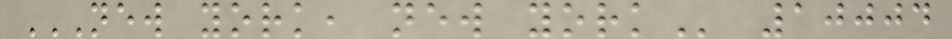NEW YORK, NEW YORK 10004
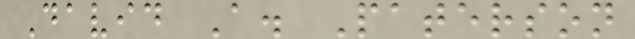David A. Paterson
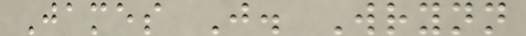James J. Wrynn
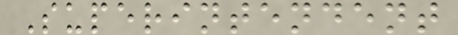Superintendent
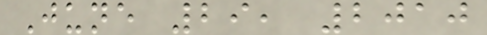June 29, 2010
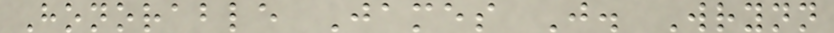Honorable James J. Wrynn
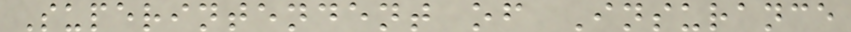Superintendent of Insurance
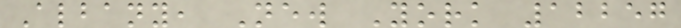Albany, New York 12257
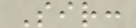Sir:
